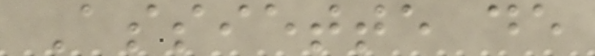Assiette de
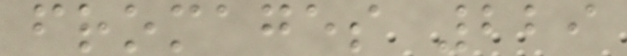fromages 229
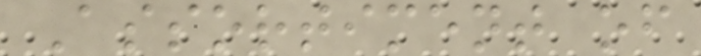Assortiment of
